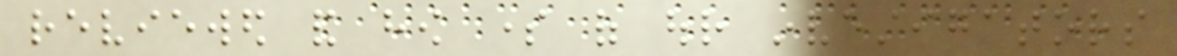reviewed and how some of our investigators
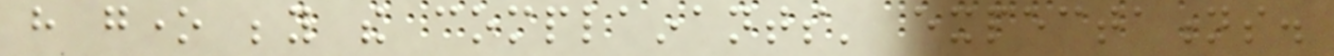have gone beyond the complainants' expectations.
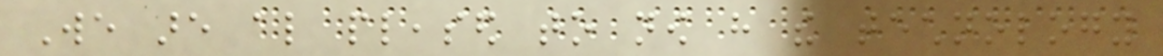We are also pleased to now have the technology
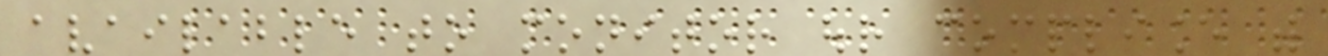available to monitor our compliance with
